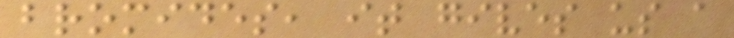bromides, it gives us a
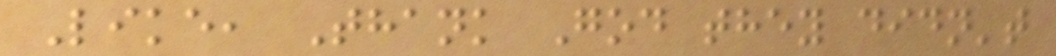Like, Thank God they didn't
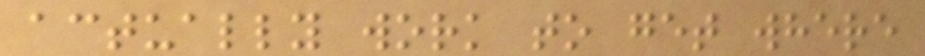actually work to get where
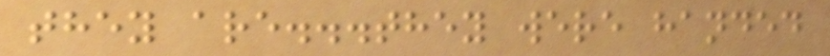they are...they were handed
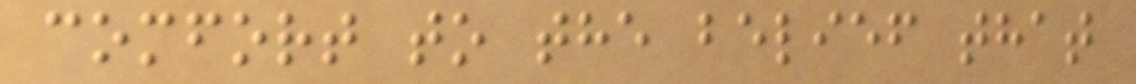comfort to the belief that
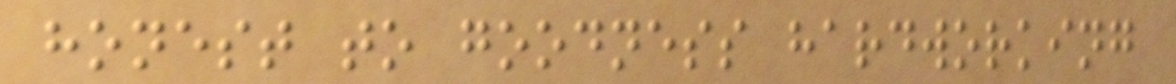honest to goodness hardworking
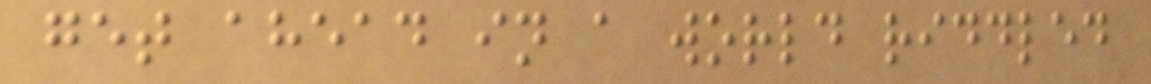get ahead in a world riddled
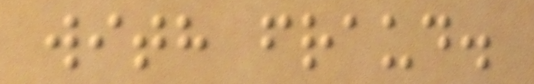with fraud.
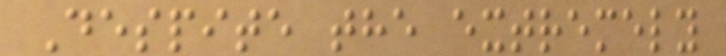Despite the extremely
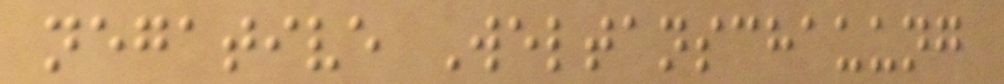negative Weltanschauung
